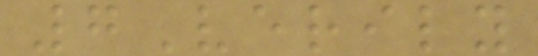7Verily
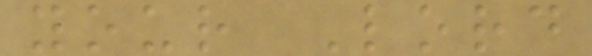your Lord
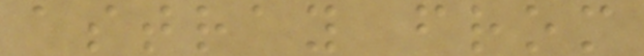astray from
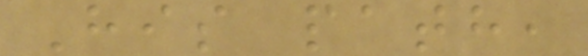His path,
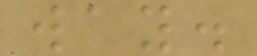way.
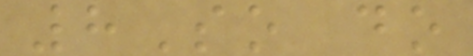8So do
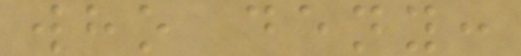who deny:
